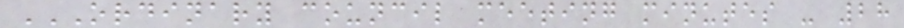ORDINARY COUNCIL MEETING MINUTES - 28
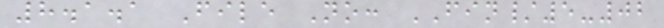8.1.1 File No: FIN/5-02
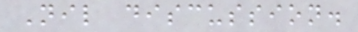Nil discussion.
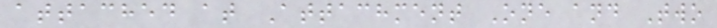attached at Attachment One and Two
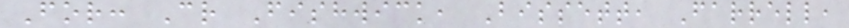For: Cr Fishwick, Bissett, Farrell,
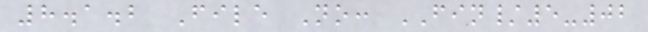8.1.2 File No: FIN/5-02
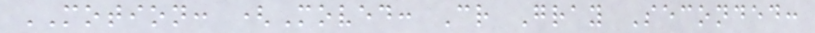MOTION: (Moved: Cr Gray Seconded:
